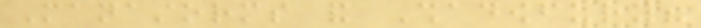Manastorms and Shadowfury?
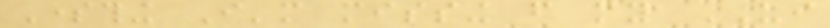Something I'm missing from my UI
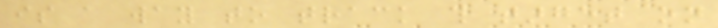is a way to track this target on
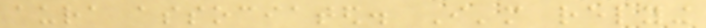aura associated. I'm relying
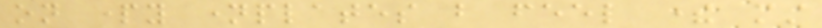on party nameplates but feel there must
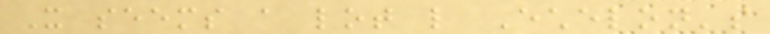It seems a lot like Echelon's
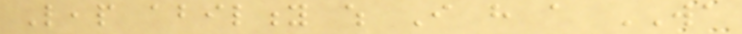Leap ability which I have a WA
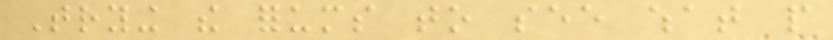Trying the forums to see what people
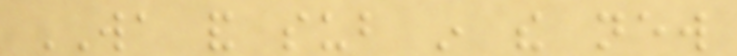WA and sub in the new
